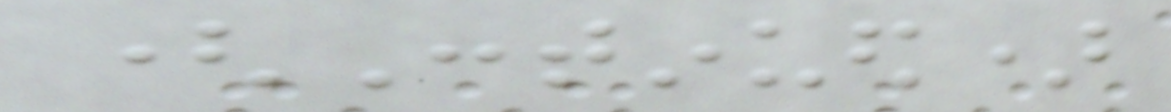(Continued)
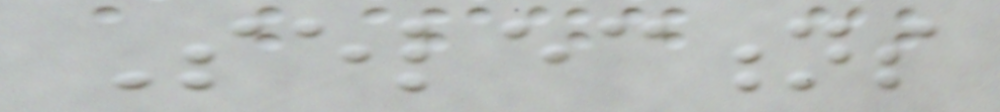Selections
